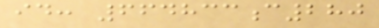id: 664833c280
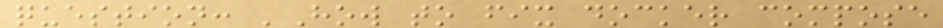question: 'How to fix docker compose
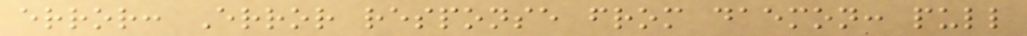error: Error response from daemon: pull
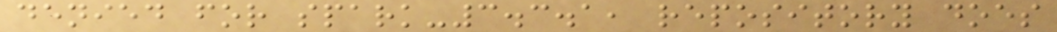denied for spark-3.3.1, repository does
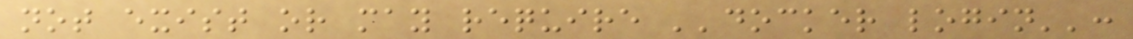not exist or may require ''docker login'':
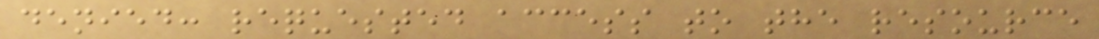denied: requested access to the resource
